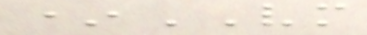*VM
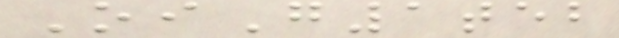OiG1teb
